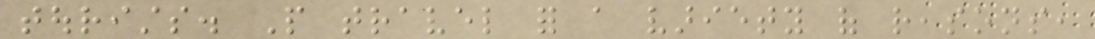tourists. People travel for a variety of reasons,
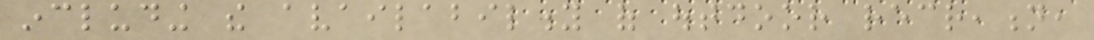including the availability of outdoor recreation,
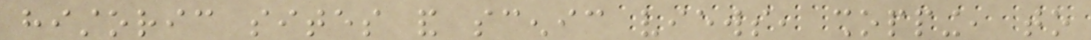historic sites and scenic views, shopping, to
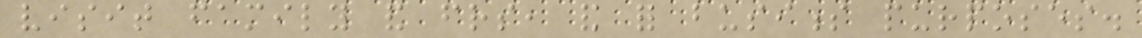visit family and friends, and for business purposes.
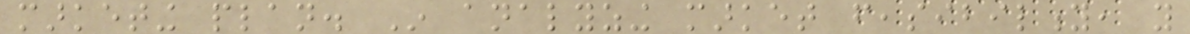marketing plan. In analyzing market feasibility, you
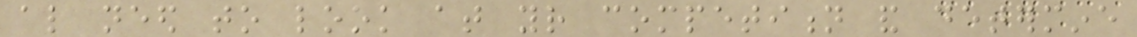also need to look at your competition and determine
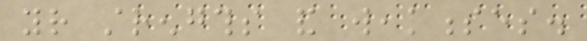your strengths and weaknesses.
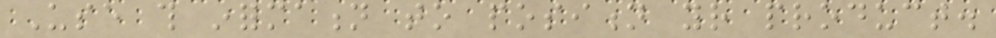Use this information to position your product.
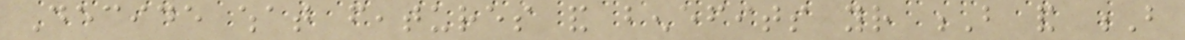Decide what features and benefits your B and B
